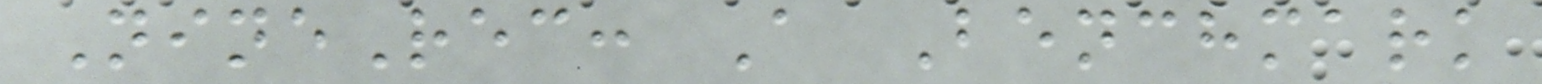NineRec: A Benchmark
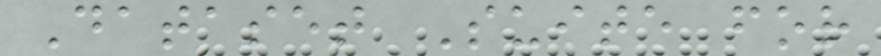Dataset Suite for
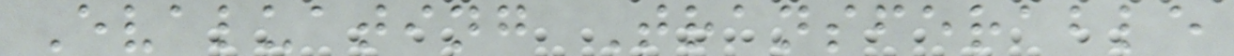Evaluating Transferable
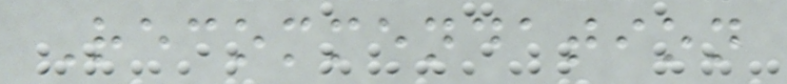Recommendation
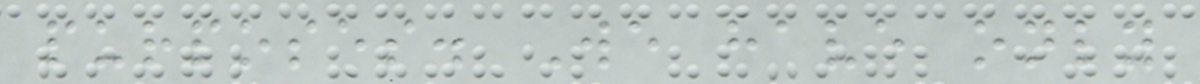purposes. We have only
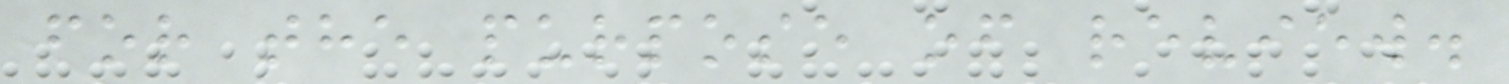for the purpose of review.
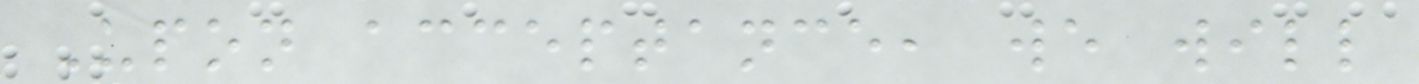Upon acceptance, we will
